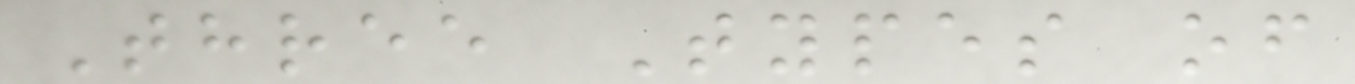Three Types of
